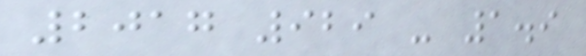2017 929 - 1.9
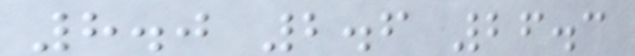8.0 2.6 26.3
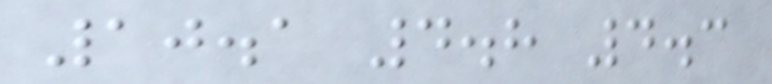10.1 4.8 4.3
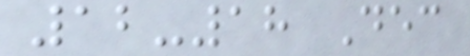12-18 Dec
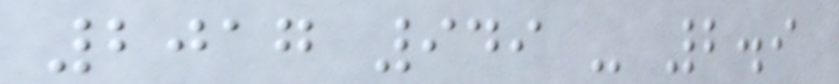2017 949 - 2.9
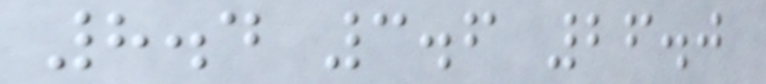8.4 3.6 26.0
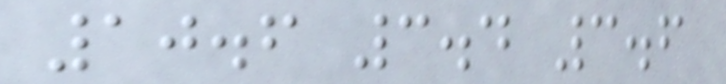10.6 3.4 3.6
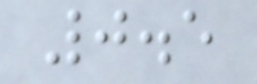0.5
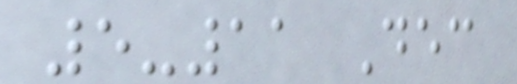5-11 Dec
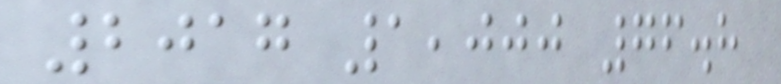2017 1,000 76.8
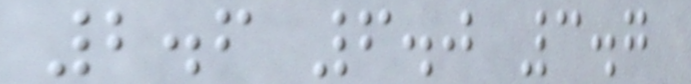2.6 6.0 3.7
